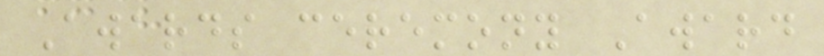Awards ceremony Award
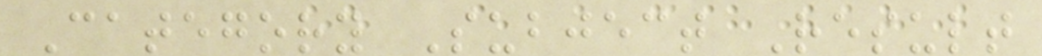Category Subject Result
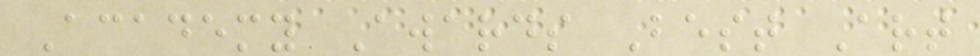Academy Awards Best Art
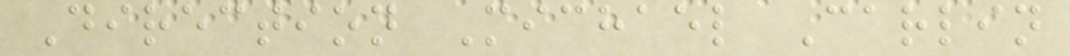Direction Michael Carlin
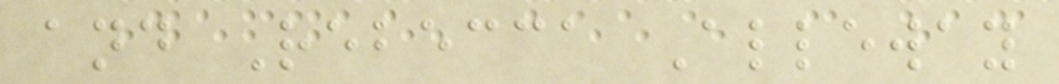and Rebecca Alleway
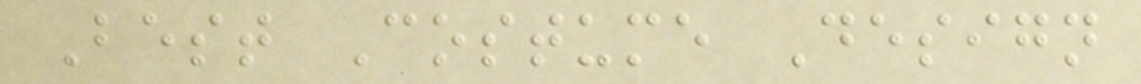Best Costume Design
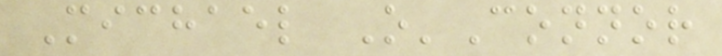Michael O'Connor
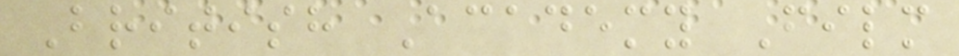British Academy Film
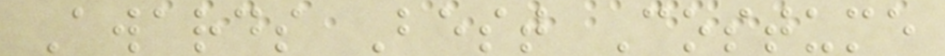Awards Best Costume
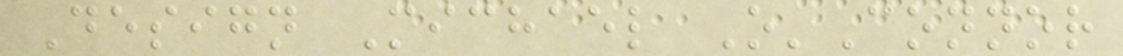Design Michael O'Connor
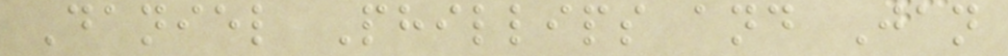Daniel Phillips and Jan
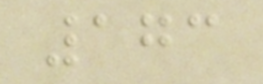173
